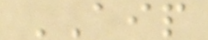AIP
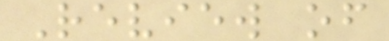Review of
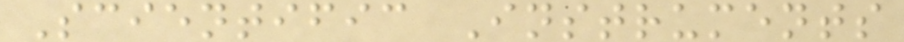Scientific Instruments
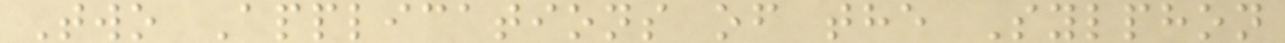Two Applications of the Sylphon
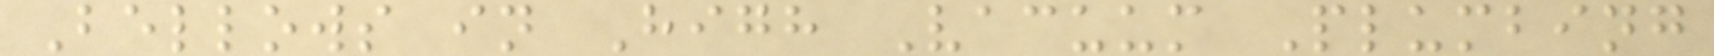Bellows in High Vacuum Plumbing
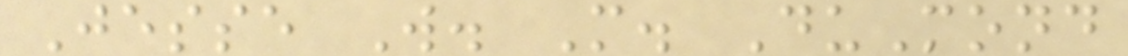Jesse W. M. DuMond
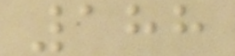188
